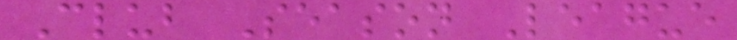Club Season League
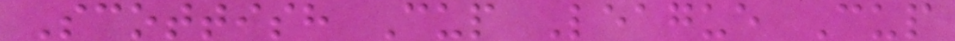Scottish Cup League Cup
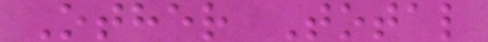Other Total
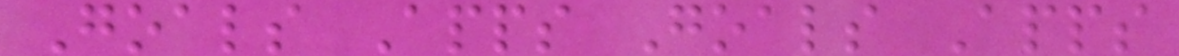Goals Apps Goals Apps
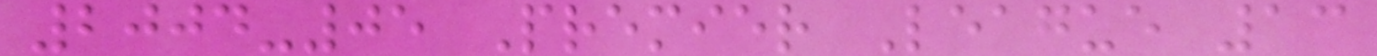2004-05 Premier League 13
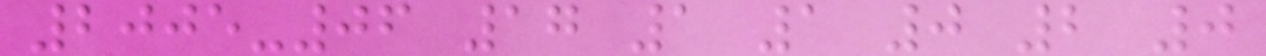2005-06 17 1 1 0 2 0
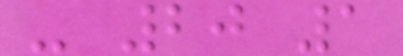- 20 1
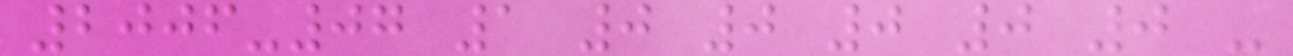2006-07 1 0 0 0 0 0 -
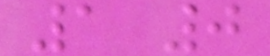1 0
